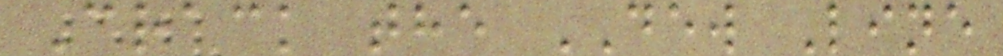Crack the DEW Line
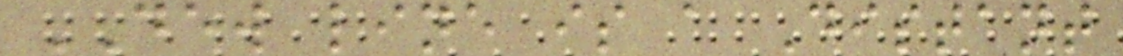DEW line is a Distant
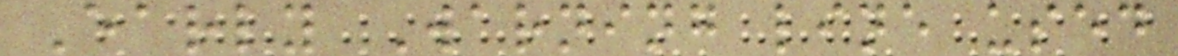Early Warning line used
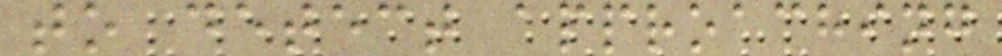to detect approaching
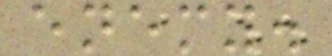enemy.
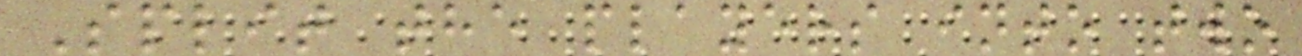Split the players into two
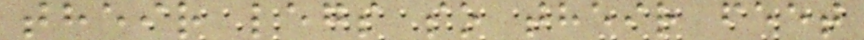their legs so their feet
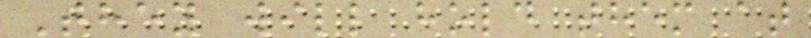They will hold them at
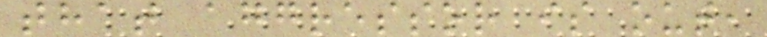that aggressor is out,
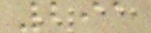291
